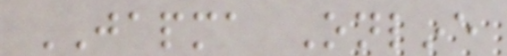JAPMA Online
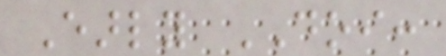Early DOI:
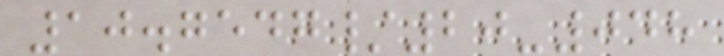10.7547/20-048
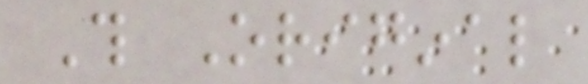This Original
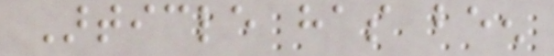Article has been
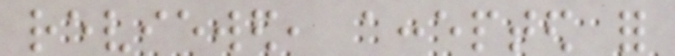reviewed, accepted for
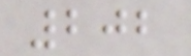202
